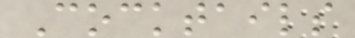Cocktails
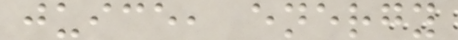juice, energy
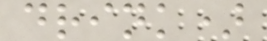drink)
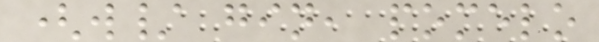(w/ gin, pomelo
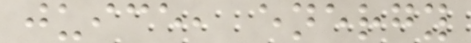juice, energy
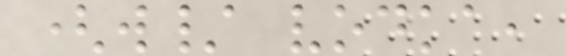(w/ vodka,
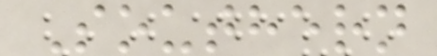Southern
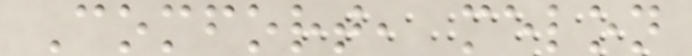Comfort, melon
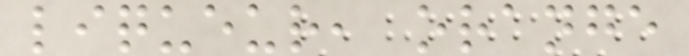liqueur, orange
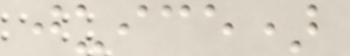juice)
